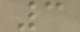3
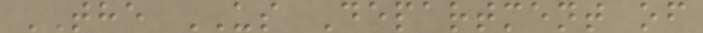THE US Department of
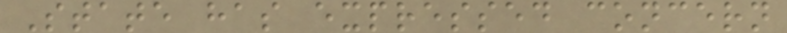State has expressed concern
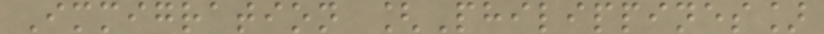Immigration [Philippines]
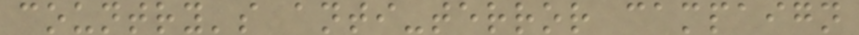country's anti-terror campaign
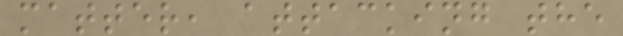matter, attacking the
